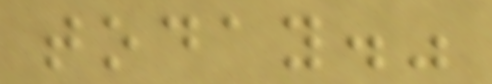today."
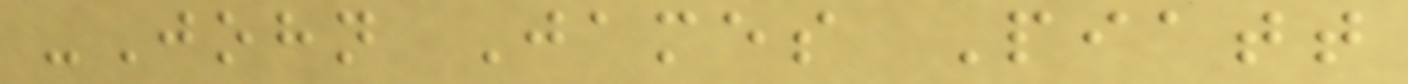-John James Piatt
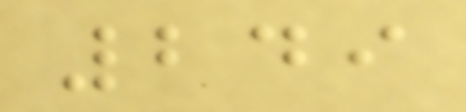249
